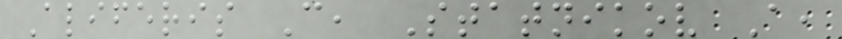Aliferis C, Statnikov A,
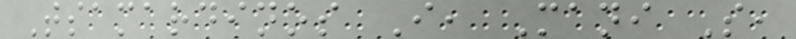Tsamardinos I, Mani S,
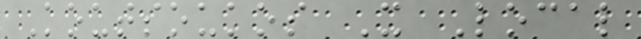Koutsoukos X Local
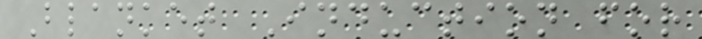Blanket Induction for
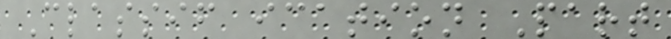Classif ication Part
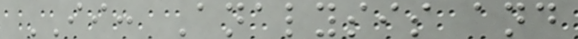II: Analysis and
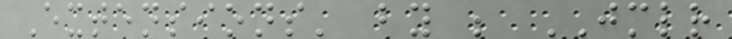Extensions' by ; JMLR
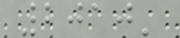2010'
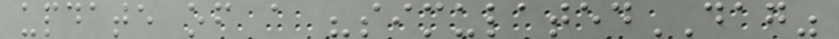update of a "simulatedDAG"
